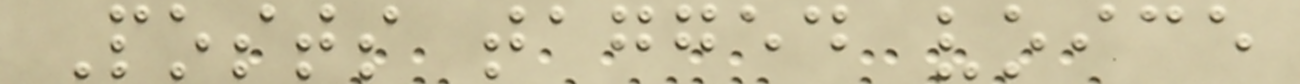Posts tagged voice
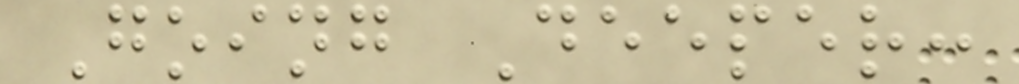Going Deeper:
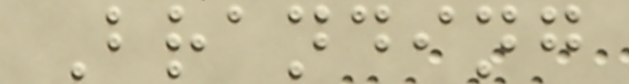Branding
